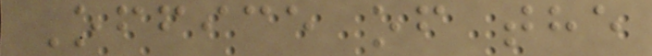Office of the
